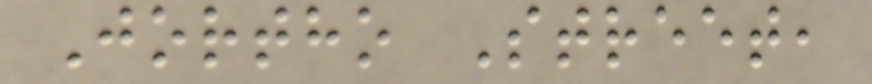Jortho Street,
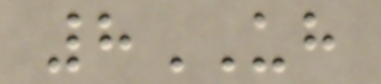8UH
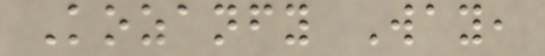Kozanfy Way,
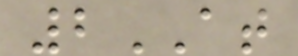2AT
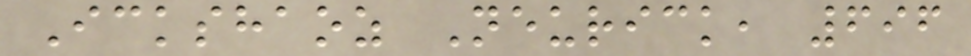Ickshaoz Neurick, 696
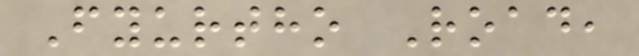Fyurtho Road,
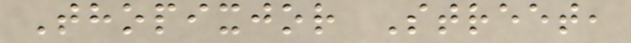Thopixjor Street,
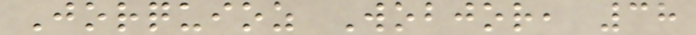Jorquioz Wobjor, 38
